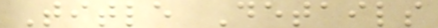Title Details
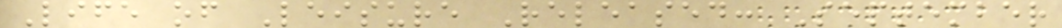Life of Leisure Released: September
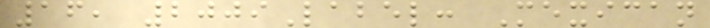16, 2009Label: Mexican
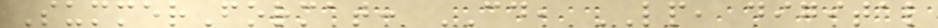SummerFormat: CD, LP, digital
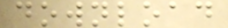download
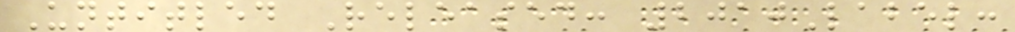Untitled Released: 2010Label:
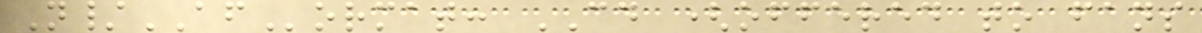N/AFormat: CD (offered to fans
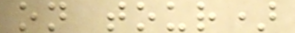on tour)
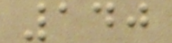140
